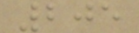205
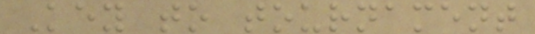Key to tournament
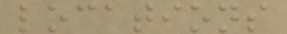locations
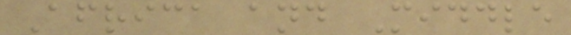Africa and Middle
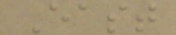East
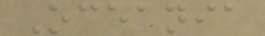Oceania
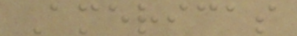Americas
